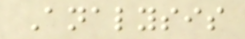Analysis
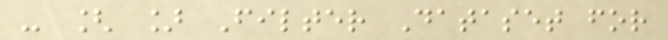- [ ] Filter Dataset for
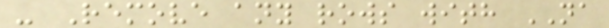- Remove any rows with NA
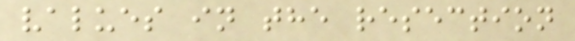values in the resection
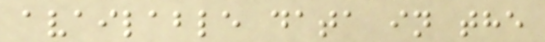available data in the
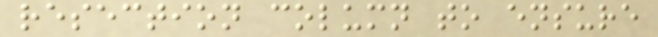resection column to ensure
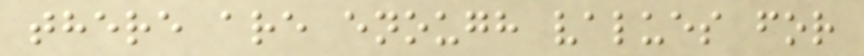there are enough values for
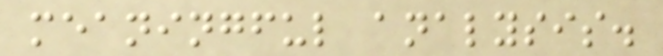meaningful analysis.
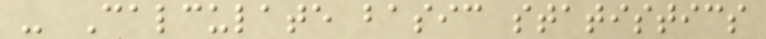- Calculate basic statistics
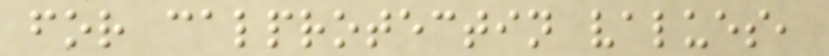for calprotectin values,
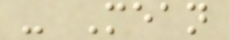- Mean
